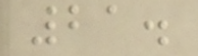21.
